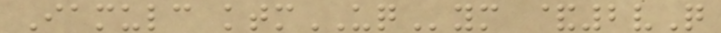Iamulc ktmUQym &2vQ
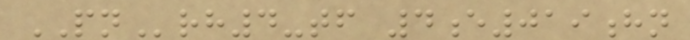PNrh4-tf 4e019hn
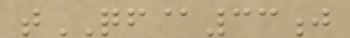tQF@33j
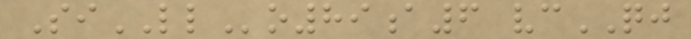SiLLo89a6 vcQJ
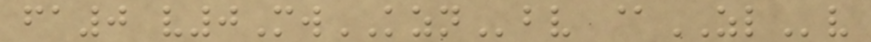fa0 v0MwKZNbv @ZLv
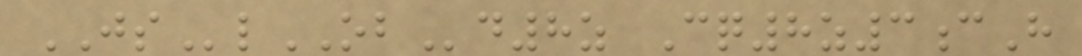JSlOBd8z Cq8z3cH
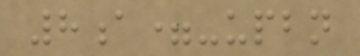8a=-upbn
